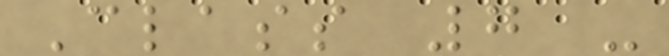Class 7 -
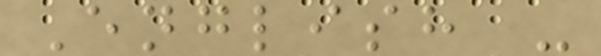English -
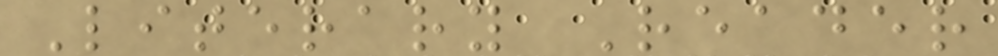Literary Reader
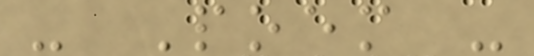- Poem -
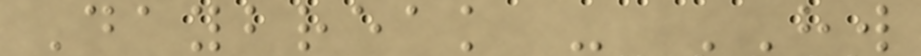Daybreak - HW
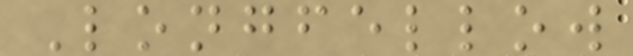Longfellow
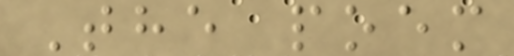The poem
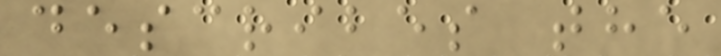describes the
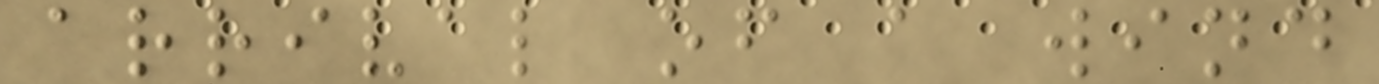arrival of a wind
